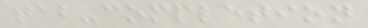tab-completion
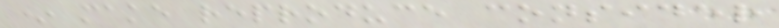* make reproduce consider
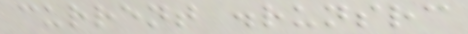current .runsrc
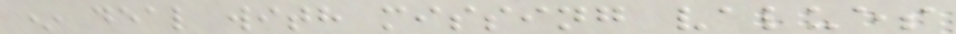* deal with missing values
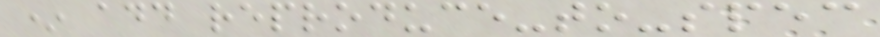* add reproduce-to-spec
